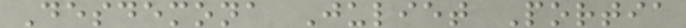Desdemona Juliet Portia
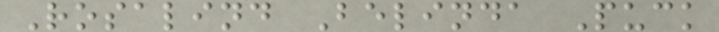Rosalind Belinda Puck
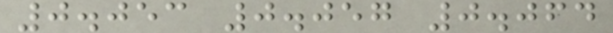0.053 0.057 0.064
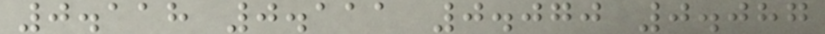0.118 0.111 0.070 0.087
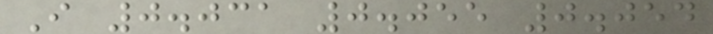I 0.031 0.055 0.054
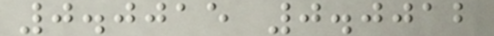0.0015 0.0012
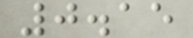0.15
